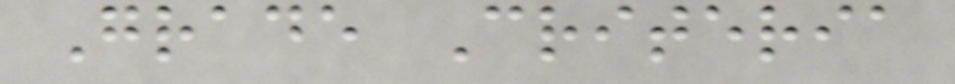Grade Criteria
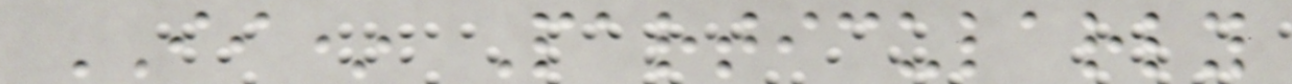II* Particularly
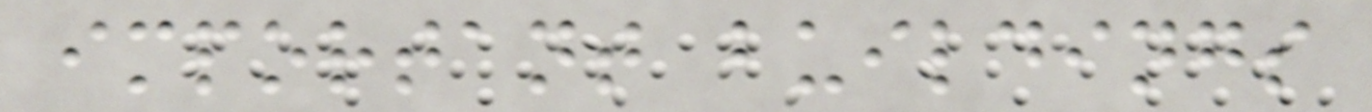important buildings
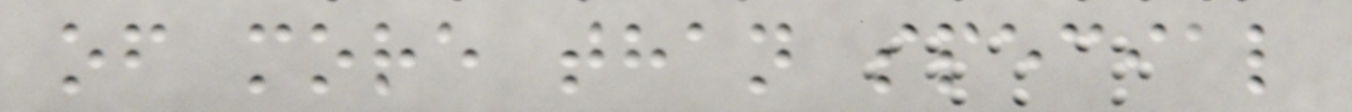of more than special
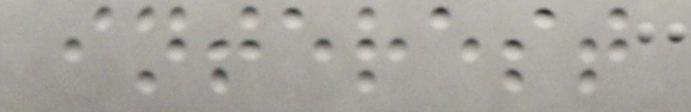interest
